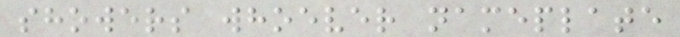showers whoever nameplate
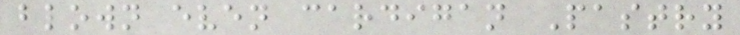blown even cardigan Pastry
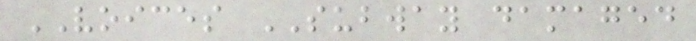VOICES SUBWAY damaged
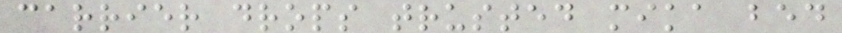carrier drops trusted mika bed
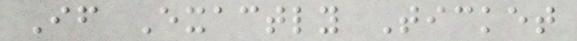If Exactly Ticket
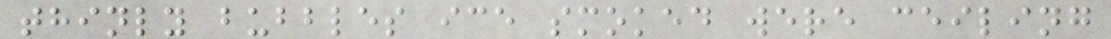thinly bubbles ice smoked were ceiling
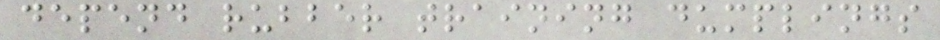depend rubber training dumplings
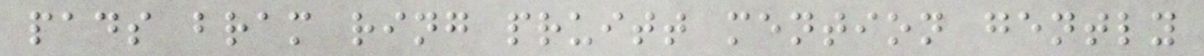pads bram ring pruitt mention gently
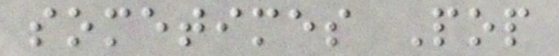sometimes Pop
